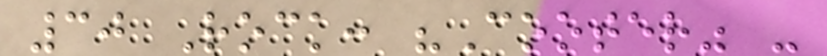30 Rock: "Cooter" -
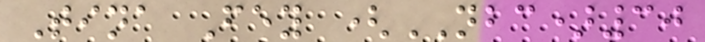Tina Fey (NBC)30
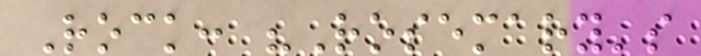Rock: "Rosemary's
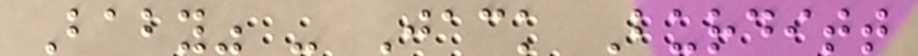Baby" - Jack Burditt
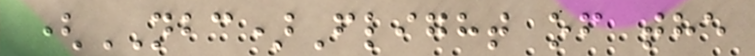(NBC)Flight of the
